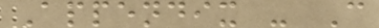Appendix - C
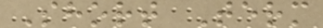Short Term
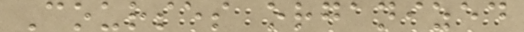Courses organized
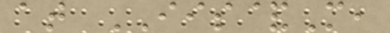at IIS&M,
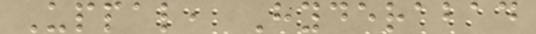Uppal, Hyderabad
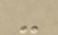-
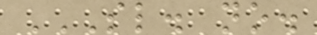SL. NO.
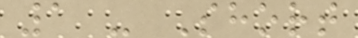1 - Short
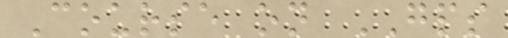Course on GPS
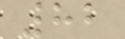82
